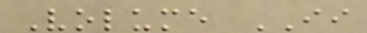Volume II
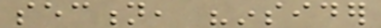section, "insider
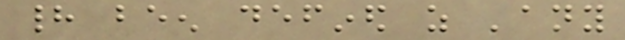had been defined as 'any
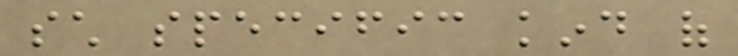such specific kind of
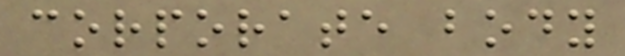corporate body
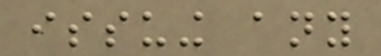issuing any
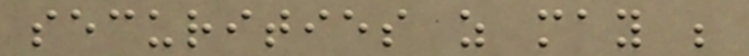securities as may be
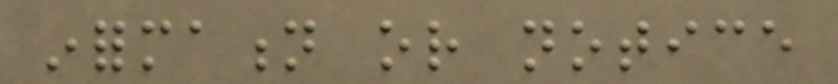information or notice
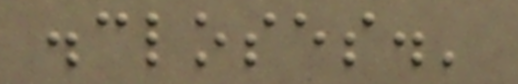discloses.'
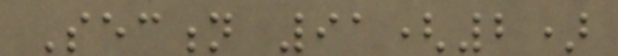Section 91(2)
